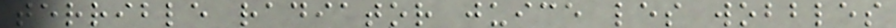terrible radiator juice les wobbles
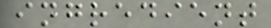ingredient
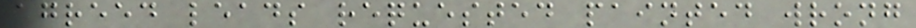agreed leads requested painted wrong
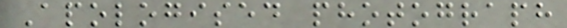Apologised photograph
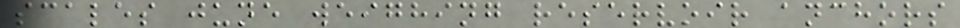scales june weighing reservoir anchors
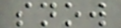snow
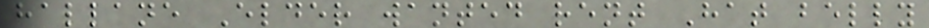hallane Elder wanted rent Hat belly
